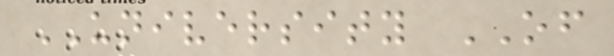UNIVERSITY OF
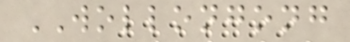WOLLONGONG
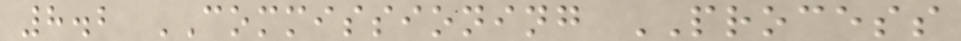8.2 COMMISSIONING PROCESS
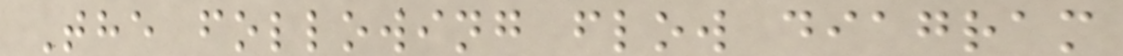The following flow diagram
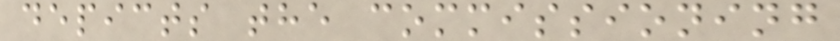depicts the commissioning
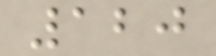120
